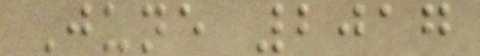June 2017
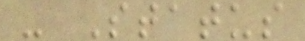- Status
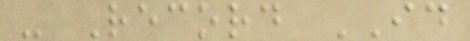- Record ID
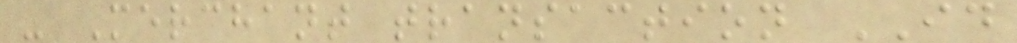- Merchant transaction ID
